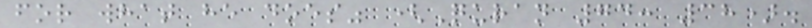for what he does" (Quran 74: 38).
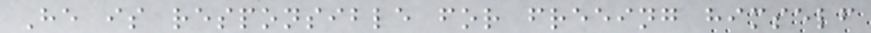He is responsible for freeing himself
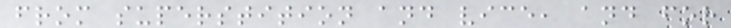from superstition and vice, and for
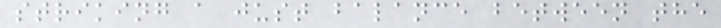striking a just balance between the
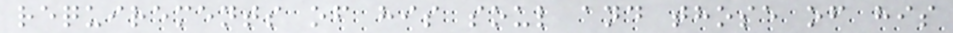requirements of his soul and those of his
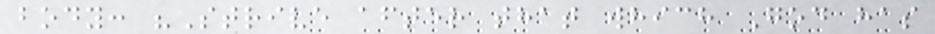body: "Strive after that which God has
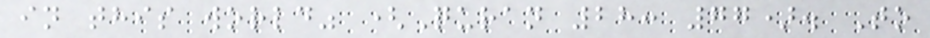in this world" (Quran 28: 77). To
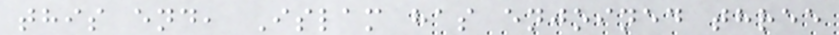this end, Islam has enjoined three
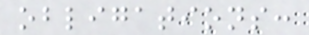obligations:
